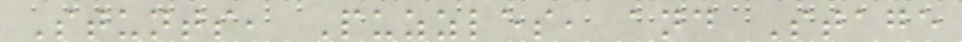Stunts, Puzzles, and Stage
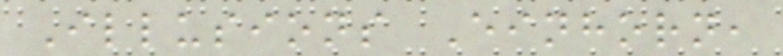Illusions Einhorn,
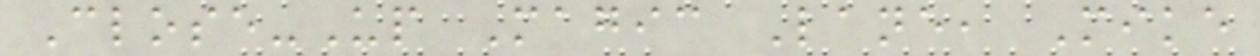Close-Up Magic Lane, Mike
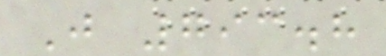J 793.8
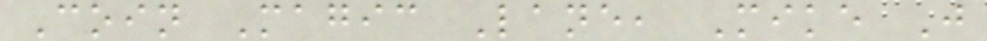Coin Magic Lane, Mike J
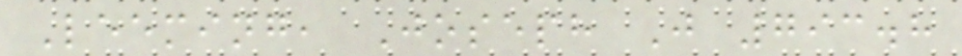Leeming, Joseph J 793.8
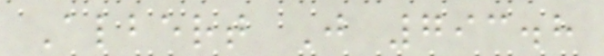Albert J 793.8
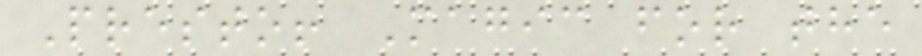Presto! Magic for the
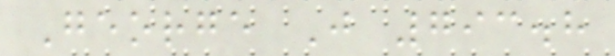George J 793.8
